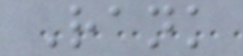Rank
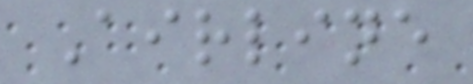Airline
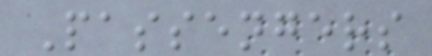Passengers
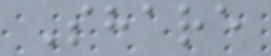Share
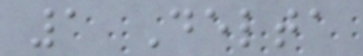1 Delta
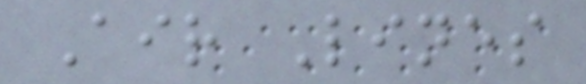Air Lines
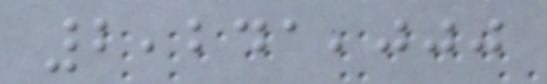2,241,000
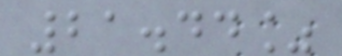21.44%
